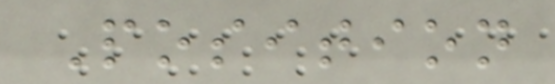Position
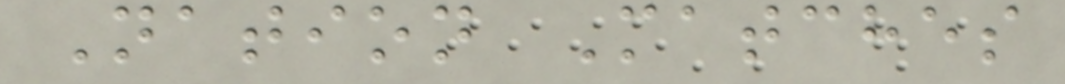Nation Matches
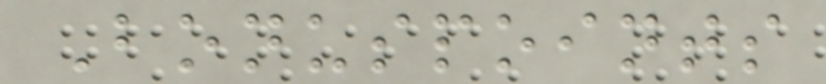Bonuspoints
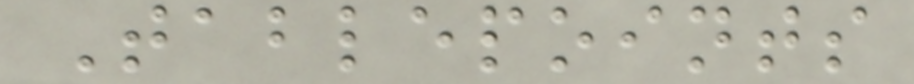Tablepoints
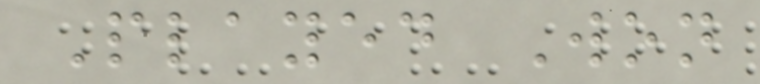Played Won
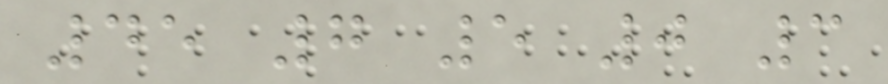45 7 5 0 3
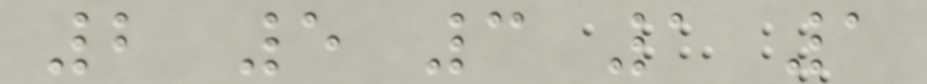2 5 3 1 1
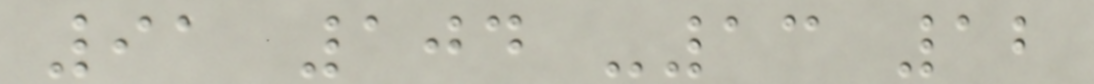91 104 -13 12
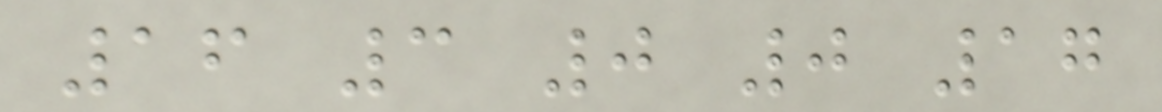16 3 0 0 17
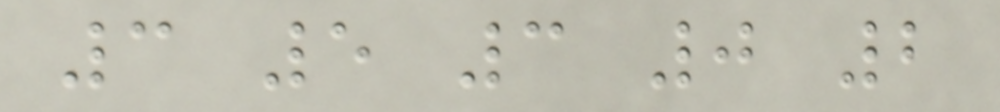3 5 3 0 2
